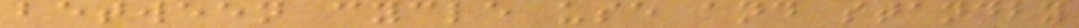between cycle use and standby
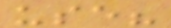use?
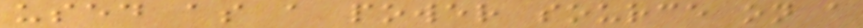used as a power source on a
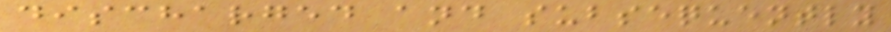discharged and subsequently
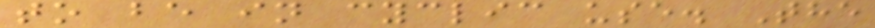to be in cyclic use. The
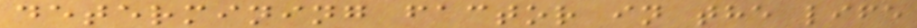determining factor in the life
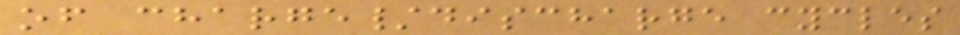of charge/discharge cycles
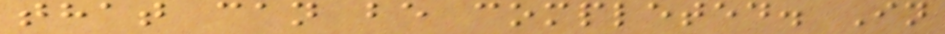that can be completed. In
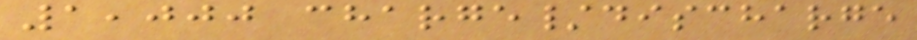1,000 charge/discharge
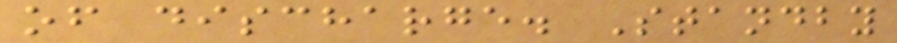of discharge. Standby
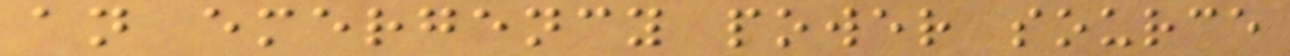an emergency power source
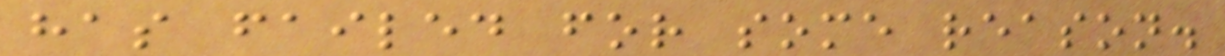has failed for some reason.
